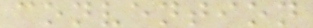convention
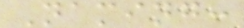Naming:
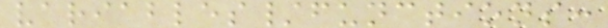variables/functions:
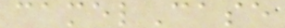camelCase
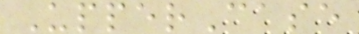UpperCase
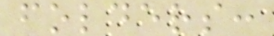folders:
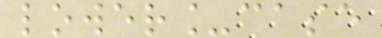lower_case
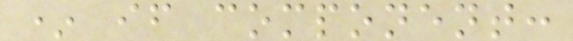* if component:
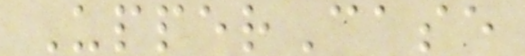UpperCase
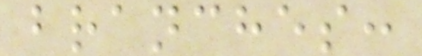branches:
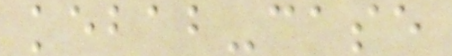kebab-case
